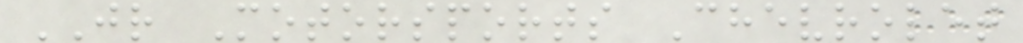JR Motorsports Chevrolet
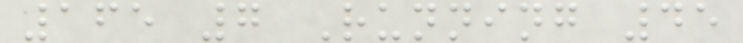165 7 Running 45
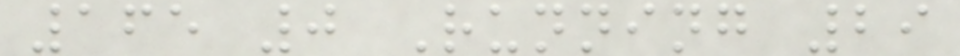165 0 Running 29
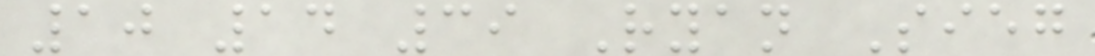10 14 39 Ryan Sieg
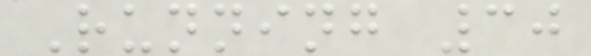Running 30
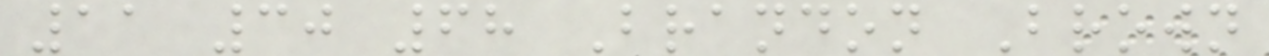11 30 68 Brandon Brown
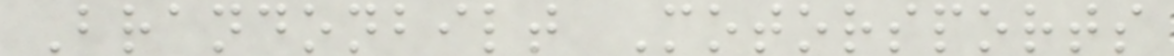Brandonbilt Motorsports
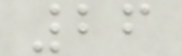26
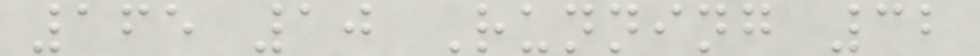165 10 Running 32
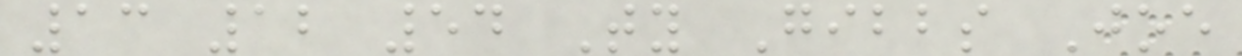13 12 54 Ty Gibbs Joe
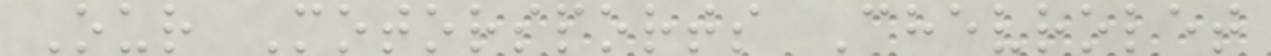Our Motorsports Chevrolet
